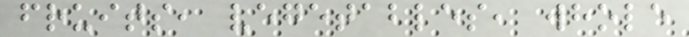fruits, vegetables, whole
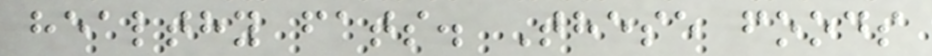healthy fats. These foods
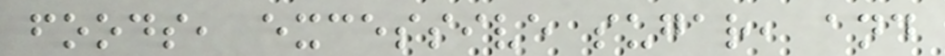foods, excessive sugar, and
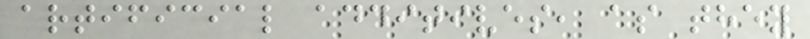artificial additives, as they
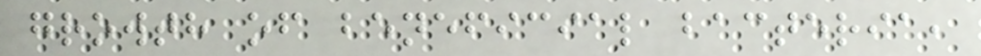growth of beneficial bacteria,
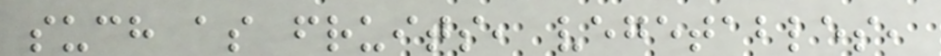such as fruits, vegetables,
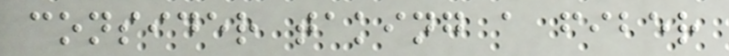consider taking a fiber
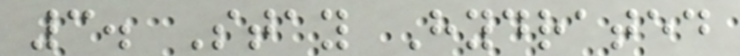3. Stay Hydrated
